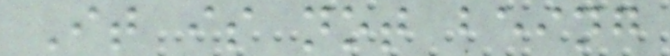It is not being
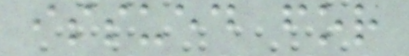issued for
